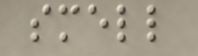smell
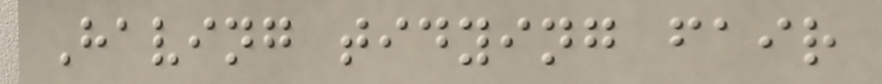Having tidying fair
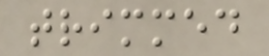trimmed
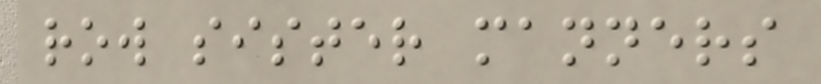row sister manners
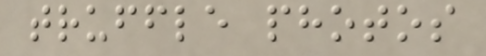truffle photos
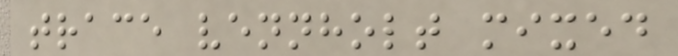trace vennholt mixed
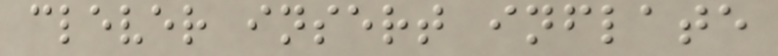clever insert inflate
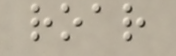roar
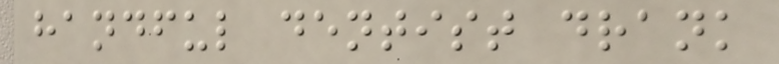handful dentist drank
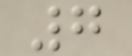7
